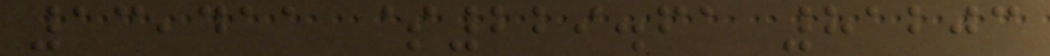13,411 $229.61 81203
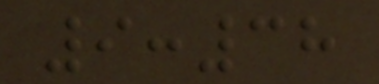9:38
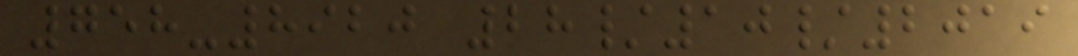758-8920 28/10/2019
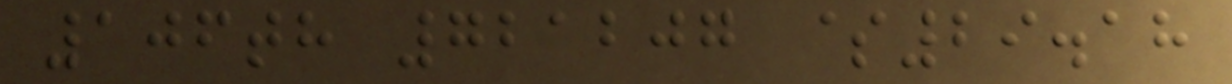106th 721207 $29.18
